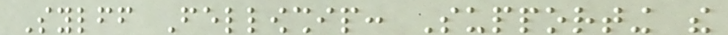Sylff Fellowship: Supporting the
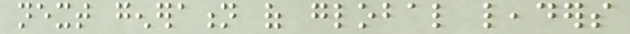next generation of global leaders
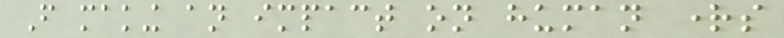From making an impact on human rights
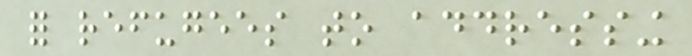for refugees to addressing
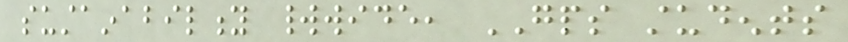sustainability worldwide, GPS students
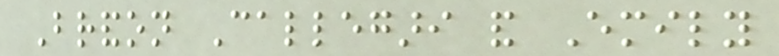Brandon Callegari and Emily
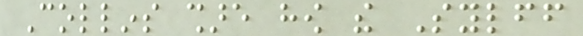Collins share how the Sylff
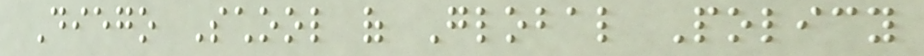Diego School of Global Policy
